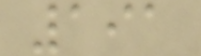191
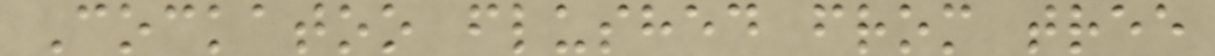Cockatoo flushed from tree
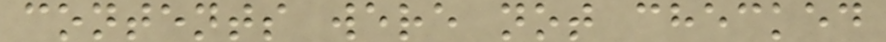contents were not checked
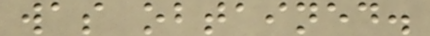was obtained.
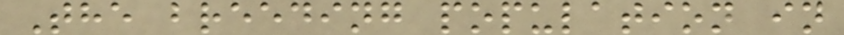The breeding population in
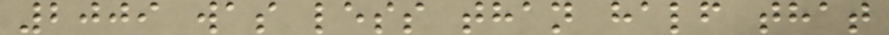2009 was less than half that
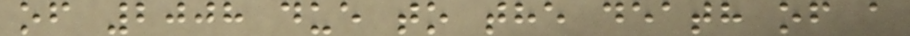of 2008 due to the death of a
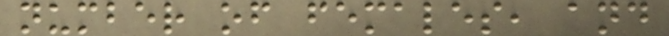number of females, and
